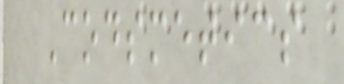Codsmetics
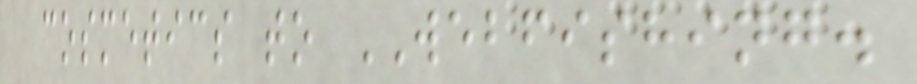cosmetics to WEBFISHING.
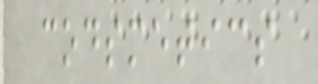codsmetics
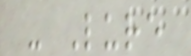- Lure
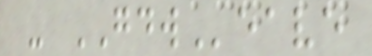- GDWeave
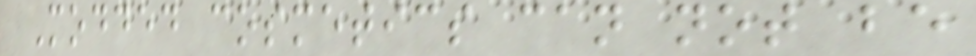Modded cosmetics can not be
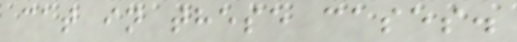cat in these cases.
